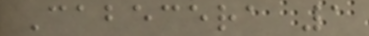Cabecera 1
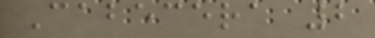Cabecera 2
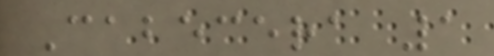Cabecera 1
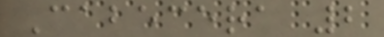Cabecera 2
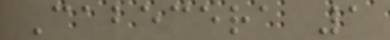Cabecera 1
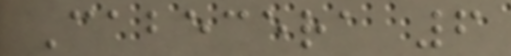Cabecera 6
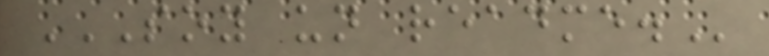SOY UN README.
